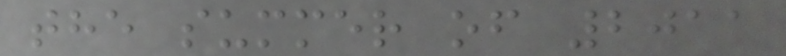the summer of 2011
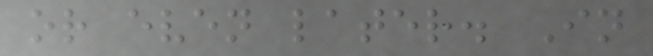or even later. In
